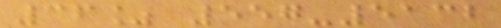36% 557-5132
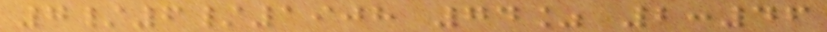7/6/1908 74% 2:46
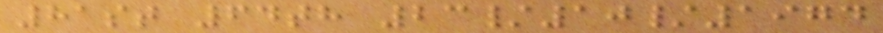81st 64th 23/10/1974
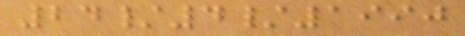24/4/1990
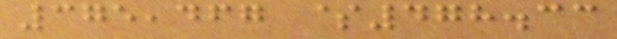375,467 $478.33
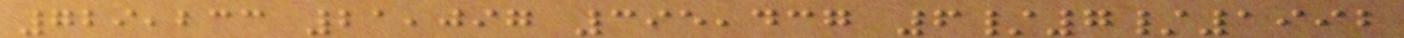729,233 21,097 395,437 6/7/1992
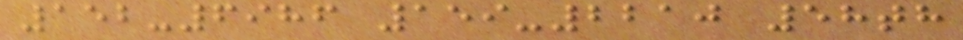152-6986 159-2210 58th
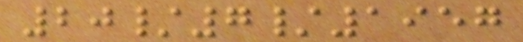20/7/1957
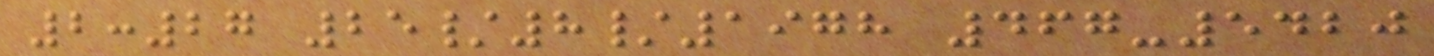2:27 25/8/1978 467-5420
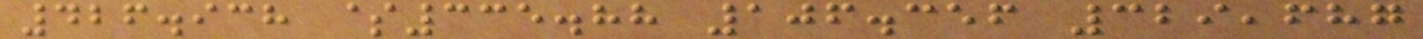426.938 $335.88 106.356 329,687
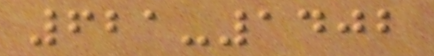621-1402
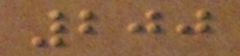200
